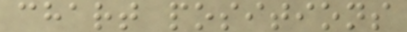chart positions
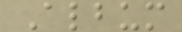Album
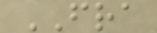FRA
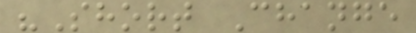"Short Change
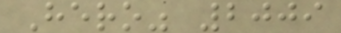Hero" 2009
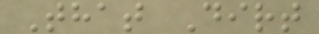That Dirt
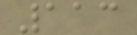113
